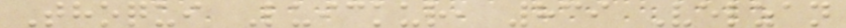Thoqui Luickur, 839 Velzan
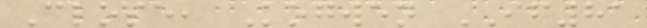Close, Kogwen IF81
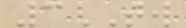3TW
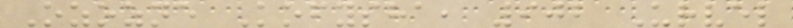Ozozne Kofysha, 902 Urvel
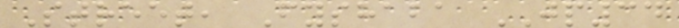Street, Fyshaba JP34
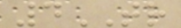4TR
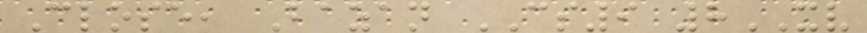Close, Bazan CS9 8XV
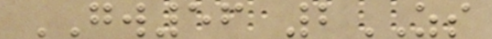GW56 2ZS
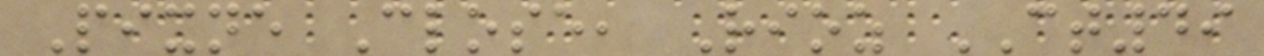Pixne Close, Rioz CT49
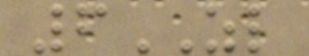6ZL
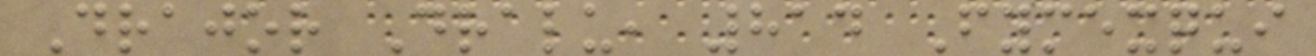Drajor Dralu, 814 Fymexqui
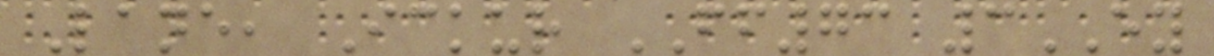Lane, Ickur FF73 3EY
